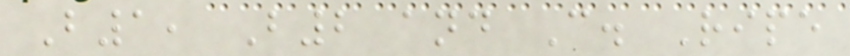B1, B2 and C. Ripe
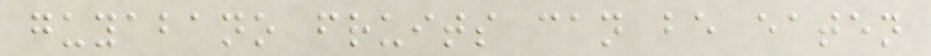guyabano fruits can be eaten
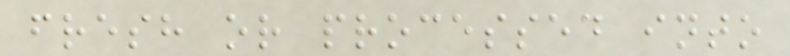fresh or processed into
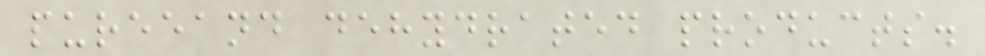pureeand dehydrated products.
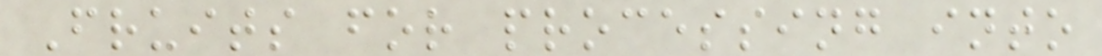Fruits for processing into
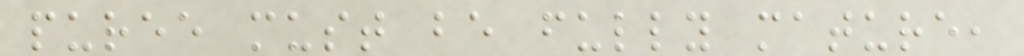puree must be fully mature,
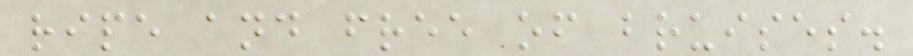ripe and free of bruises.
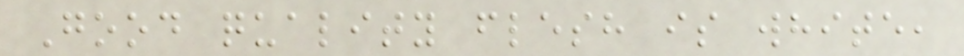Good quality flesh is white,
